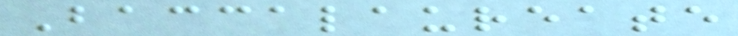Baccalaureate
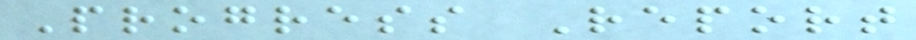Progress Report
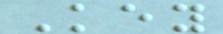Key
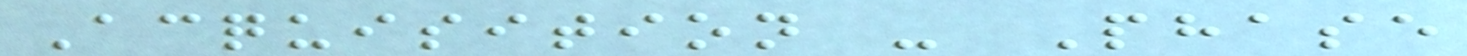Acquisition - Phase
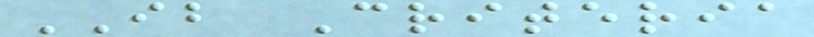IB Criteria
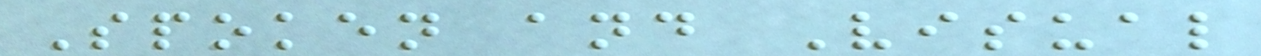Spoken and Visual
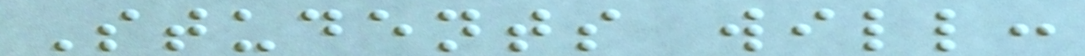Students will:
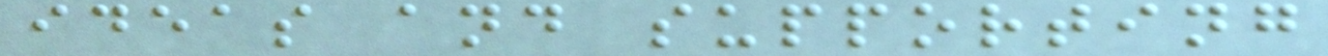ideas and supporting
